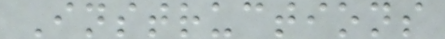Instructions
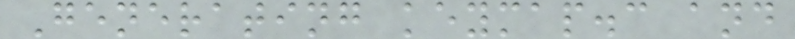Generating keymap.c and
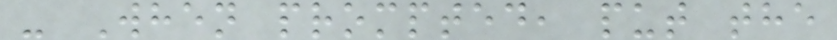- When prompted, put the
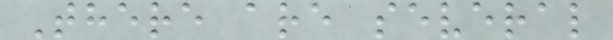There are several
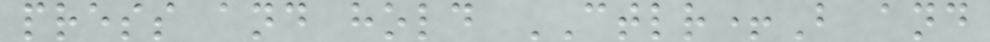press and hold CTLR+B and
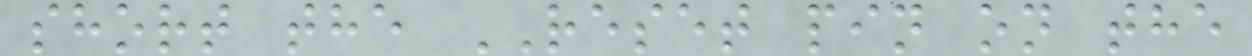short the RESET pin on the
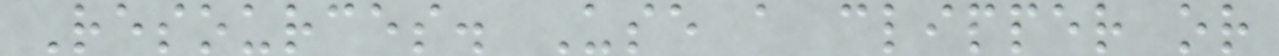Resources. Use a clipper or
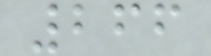266
